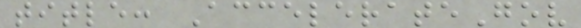title: AccelerateGov
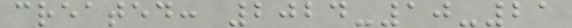created: 2024-10-21
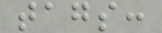tags:
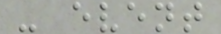- event
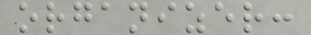organizer:
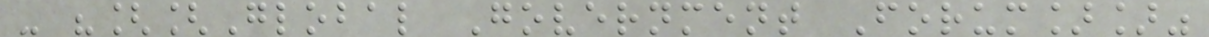- "[[Global Government Forum]]"
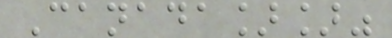Canada]]"
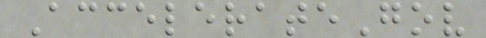AccelerateGov
